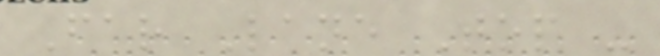Far Lane Top -
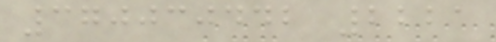370030442 2221
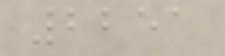2251
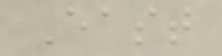East
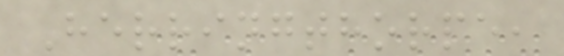Herringthorpe,
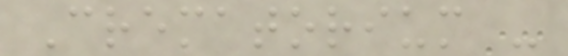Crematorium -
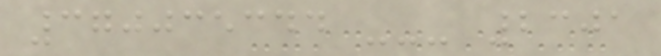370035344 --- 2301
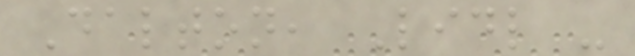Dalton, Lidl -
